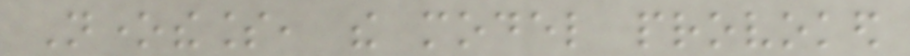Nonetheless, the model provoked
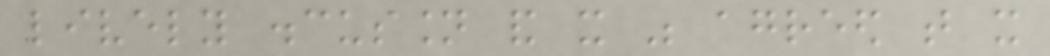lively discussion and it was agreed that it
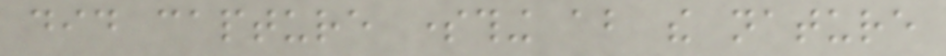did capture something about the nature
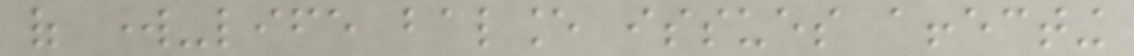of work-life balance issues affecting
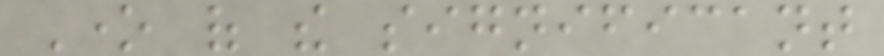One of the significant
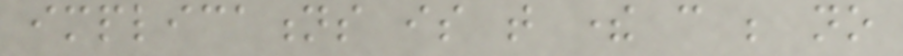implications is that there can be no
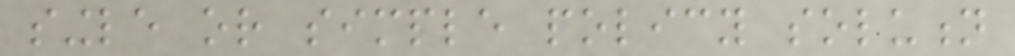single or simple policy solution
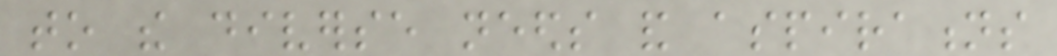to the diverse needs and aspirations
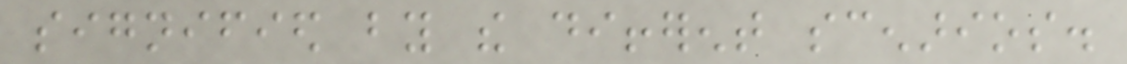signified by the different scenarios.
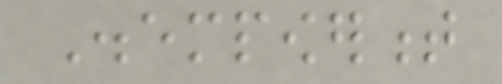Disempowerment
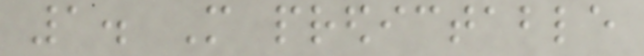1. More predictable
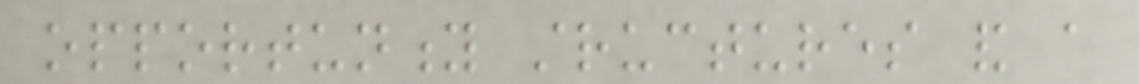opportunity structures and a
